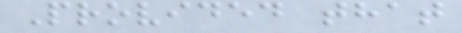Provided that
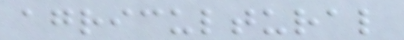agricultural
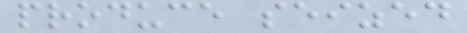produce seized
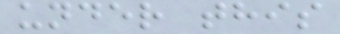under this
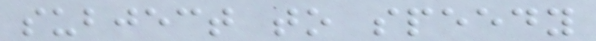subject to speedy
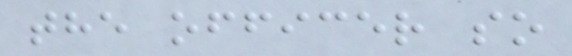the officer so
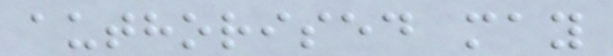authorised may
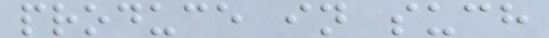produce in such
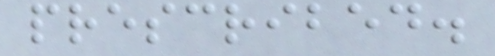prescribed.
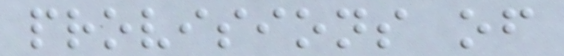provisions of
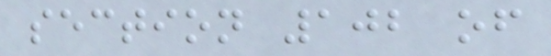section 102 of
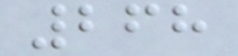268
